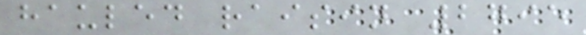hauled raisin 2795
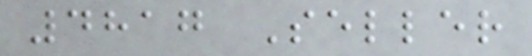4817 Seller
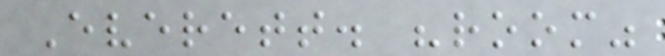Everett. "room"
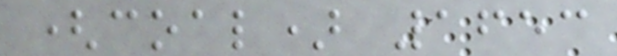(coal) 1653
